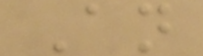An
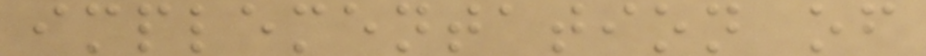implementation of
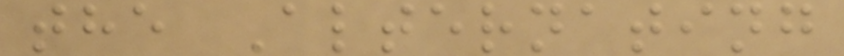the Alternating
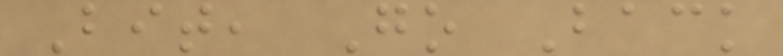Bit, Go Back
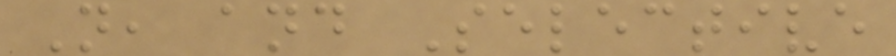N, and Selective
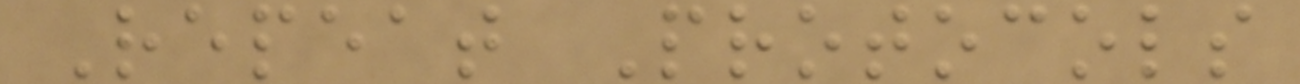Repeat Protocols
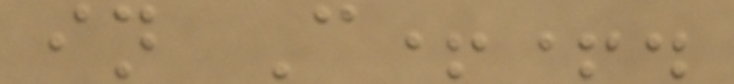in C++.
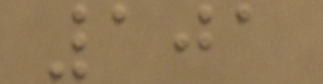101
